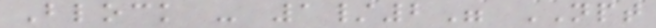Block - 1/2" NPT
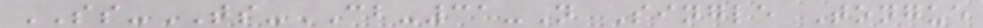SS-TS-CB-31-N Single Tongue
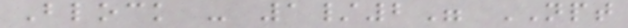Block - 1/2" NPT
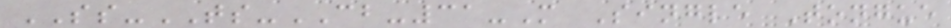SS-TS-CB-31-M Single Tongue
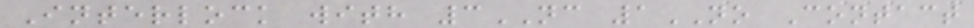Interlock with 3NC 1NO Contact
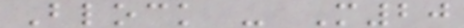Block - M20
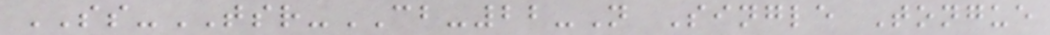SS-TSR-CB-22-N Single Tongue
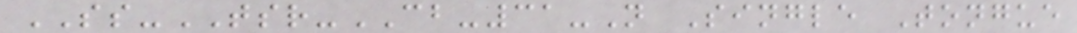SS-TSR-CB-31-N Single Tongue
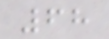68
